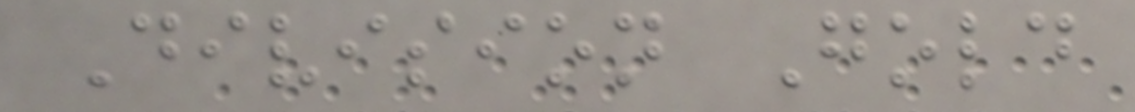Division Gold
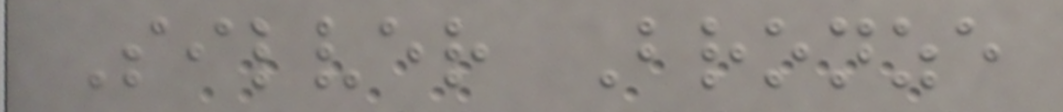Silver Bronze
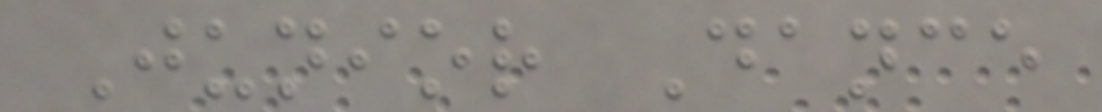Junior Dance
